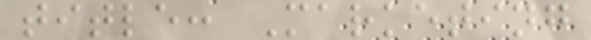title: Marketing
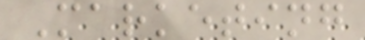Marketing
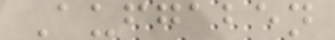Aufgaben
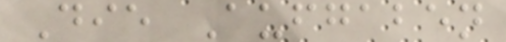Die Aufgaben
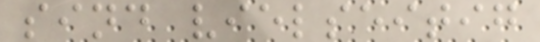sind vielseitig
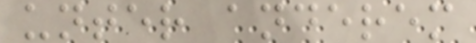unter anderem
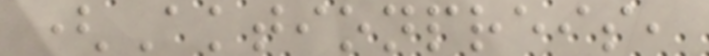(Aktionpreis,
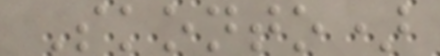Skonto)
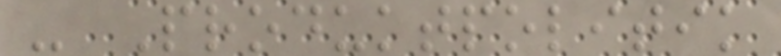- Produktpolitik
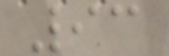93
